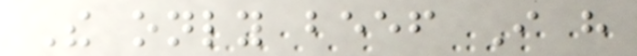The only beef I have
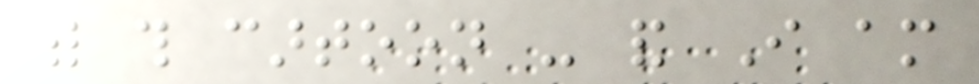with this cartoon - and I am
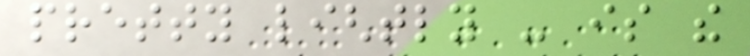pretty lightly - is the
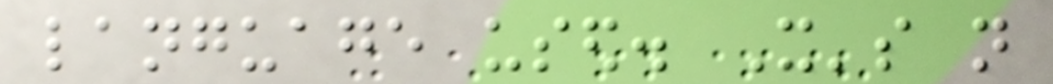language used. It's not
